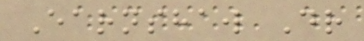Earnshaw Dr
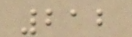212
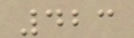423
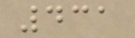431
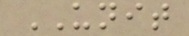UNIT
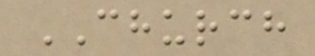CHURCH
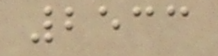2533
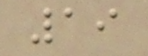19
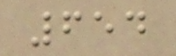654
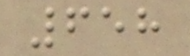658
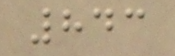843
